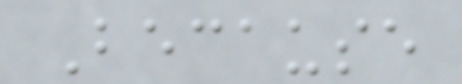Because
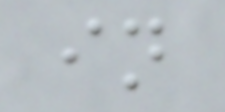in
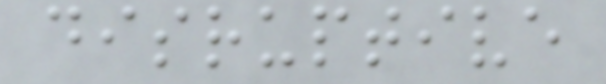disruptive
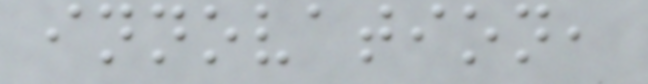innovation,
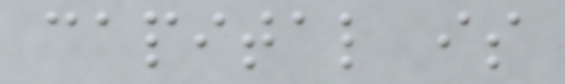capital is
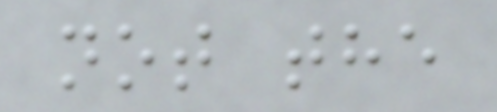not the
